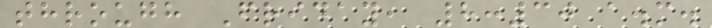through Friday, 8:30 a.m.
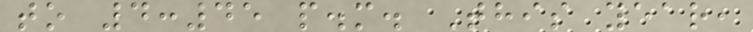to 4:45 p.m. This year,
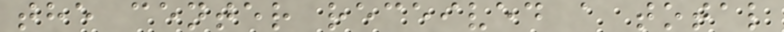the center received a total
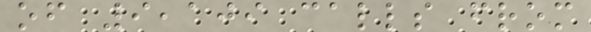of 9,109 calls from
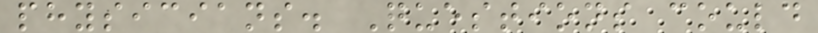physicians. Questions could
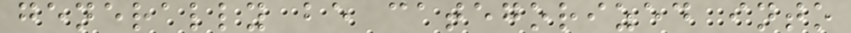generally be categorized into
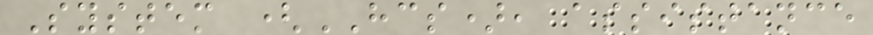System (HCS), assistance
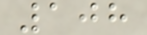108
